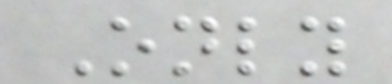Only
